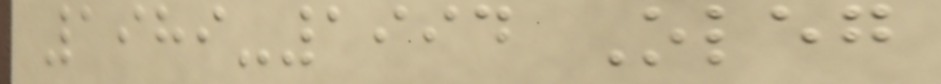1989-1994 Oleg
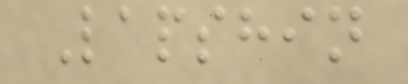Lapshin
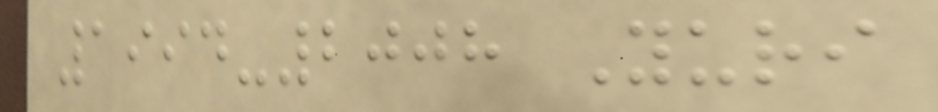1994-2008 Yuri
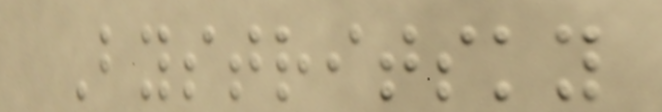Bystritsky
